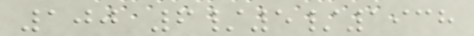100 6/5/1938
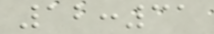12:31
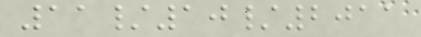11/10/2011
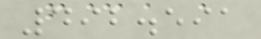492.591
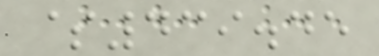$439.45
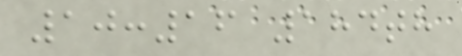10:16 184th
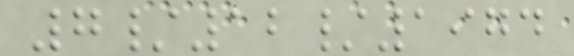7/12/1974
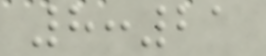8:21
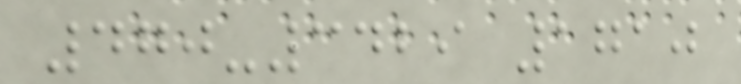470-3429 1710
